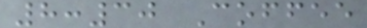8:30 Coffee
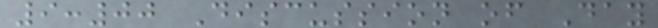9:00 Discussion of Day
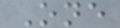One
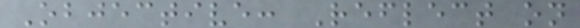Objective: Reflect on
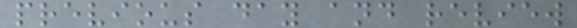previous day and review
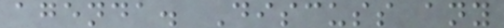agenda. Discuss any
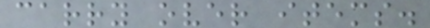carry over items.
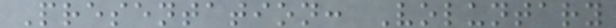Presentation: Voluntary
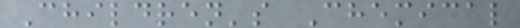Children's Chemical
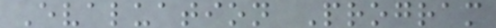Evaluation Program
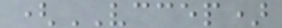(VCCEP)
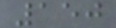150
